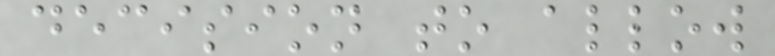decision to allow
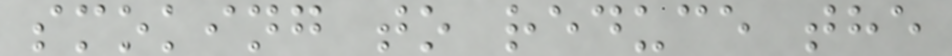smoking to reduce the
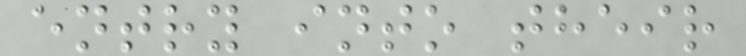entry into their
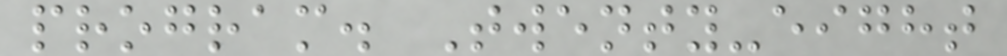program. Twenty-eight
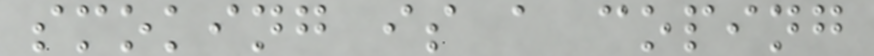smoking is a coping
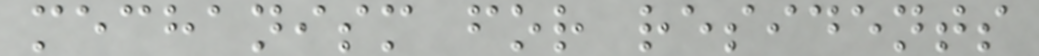mechanism for residents
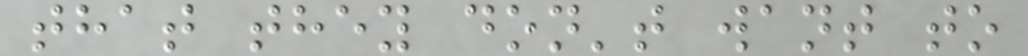that they don't want to
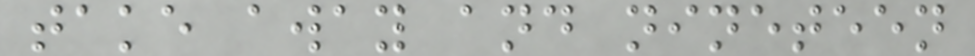take away and nineteen
